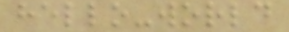hello-world
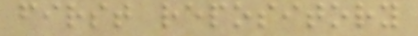first repository
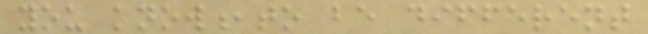you know,to be different
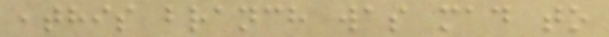,this branch was mad to
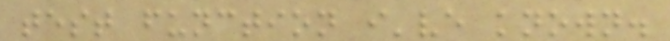test function i've known.
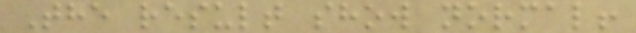The result show normal!
